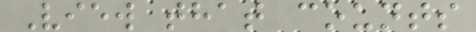View that counts
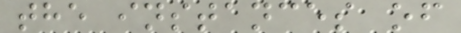the instances of
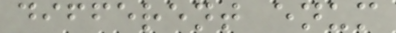different enum
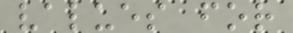values for
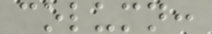column:
